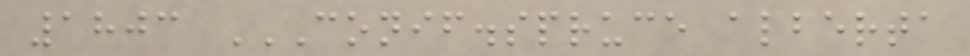1803 CONIF.SPRUCE ALBERTA
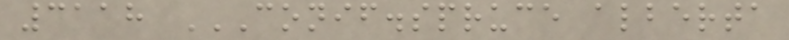3118 CONIF.SPRUCE ALBERTA
